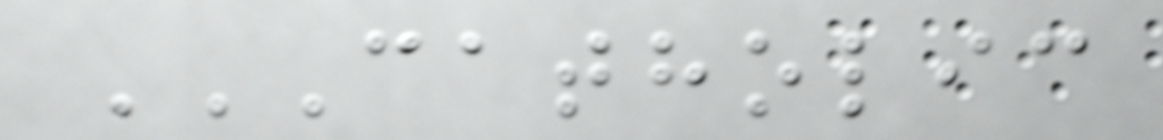CATHOLIC
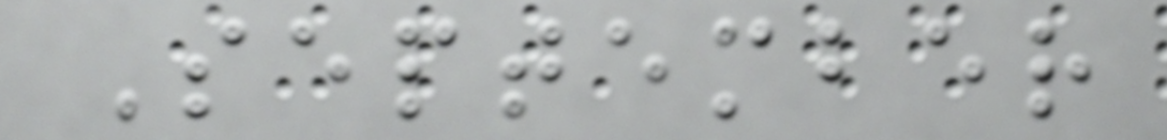September
